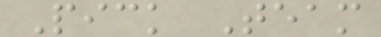Pick Team
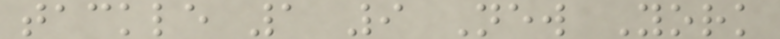tackle 1 9 New York
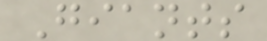Giants
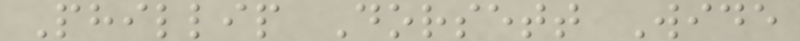Phillip Dorsett Wide
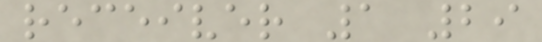receiver 1 29
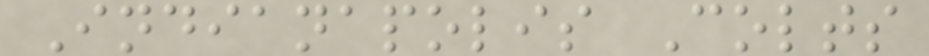Indianapolis Colts
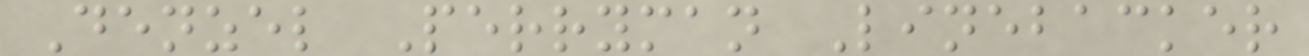Denzel Perryman Linebacker
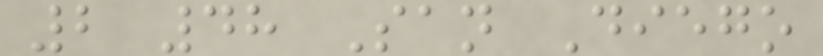2 48 San Diego
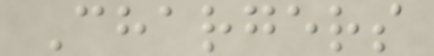Chargers
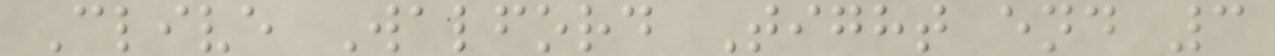Clive Walford Tight end 3
